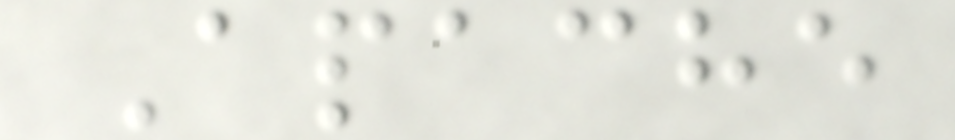Apache
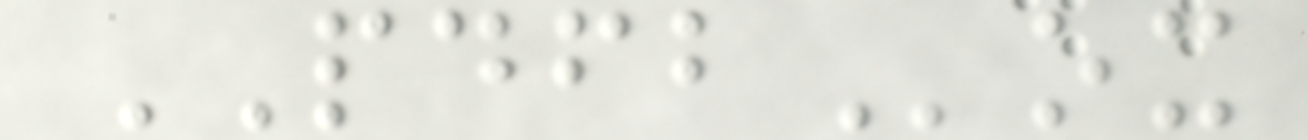PDFBox
